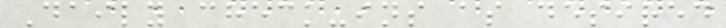Daily check-ins as desired
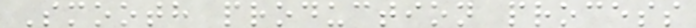Smooth production process
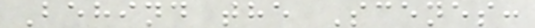Behind the Scenes:
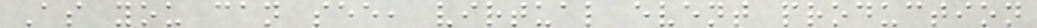As you can see, virtual event production
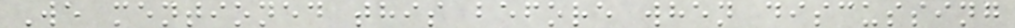We mentioned this before when discussing
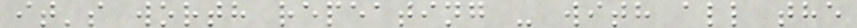it's worth repeating - with all the
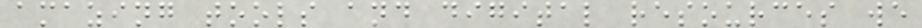amazing tools and digital resources we
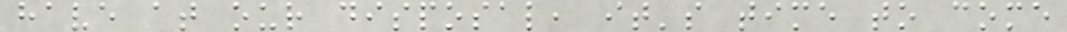have at our disposal, it's time to come
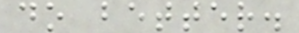do better.
